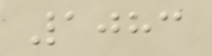1083
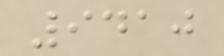9410
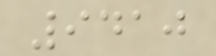9410
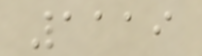1119
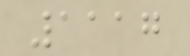1117
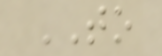TO
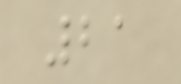21
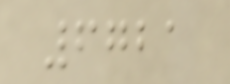6721
